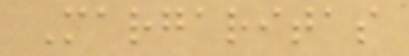Margaritas
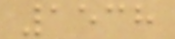1538
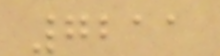7211
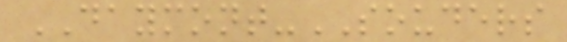DAYMONT-SOUDERS
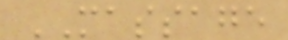MASSAGE
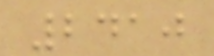2410
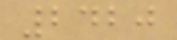2420
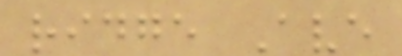ridge Ave
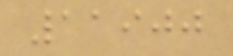11900
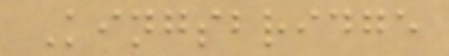Kingsbridge
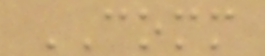COMM
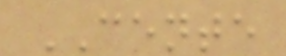CENTE
